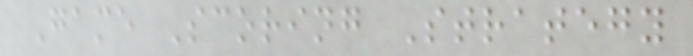Game Scoring Strategy
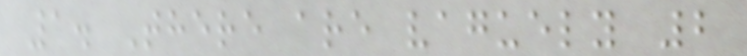1. There are vaguely 2
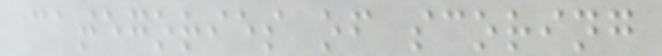categories of scoring
